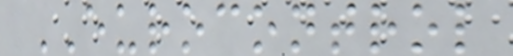EUROCONTROL
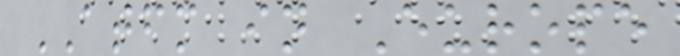ATFM in Europe
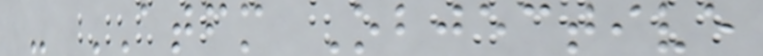- ATFM Objective
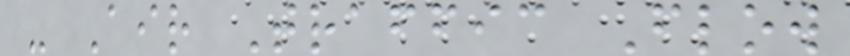- Air Traffic Flow
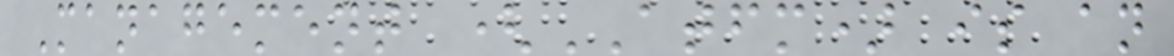Management (ATFM) is an
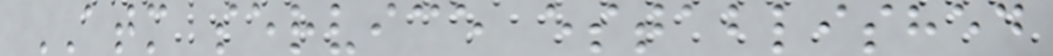ATM service established
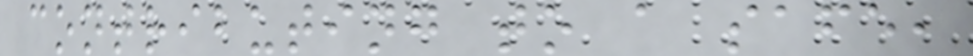contributing to a safe,
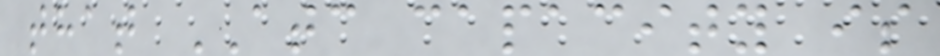that ATC capacity is
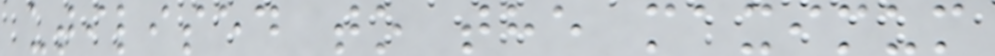utilised to the maximum
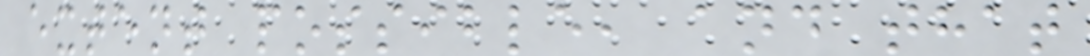extent possible, and that
